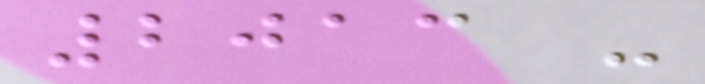2013 -
